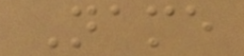Name
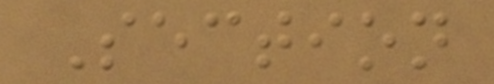Section
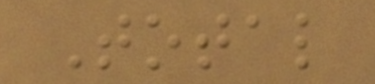Total
